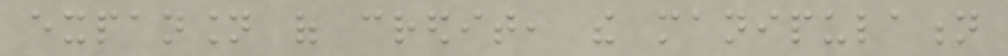expansion of credit, the manipulation
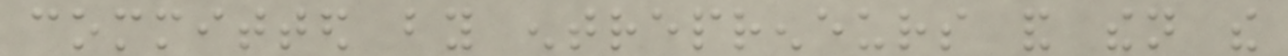committed by entrepreneurs and then the
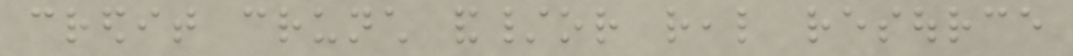credit crunch and/or real resource
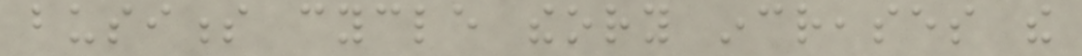business cycle theory increases the
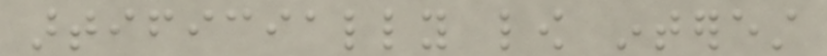artificially low interest
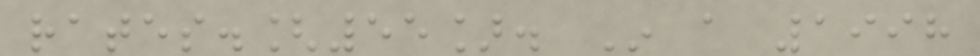rates.[55]. In a 1998
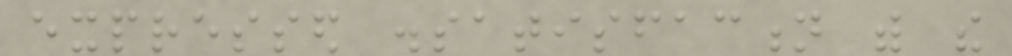expressed dissatisfaction with the
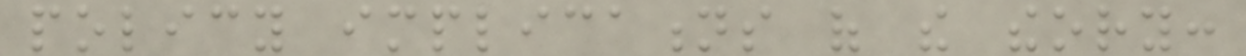policy implications of the theory:
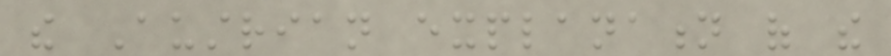the Austrian explanation of the
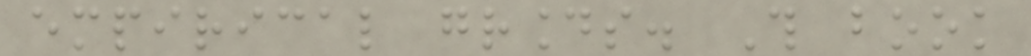empirical grounds. This book
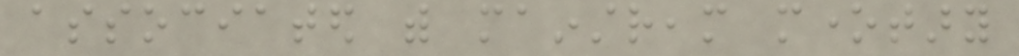associated with mainstream monetary
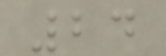24
